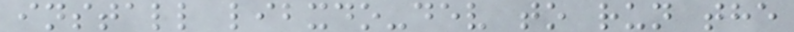install libxdo-dev to run the
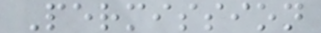Permission
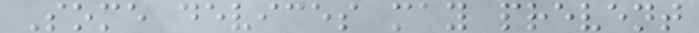Some devices may prevent
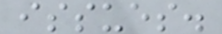issues.
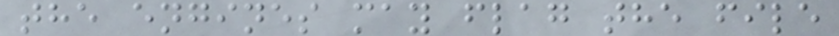the engines may flag the file
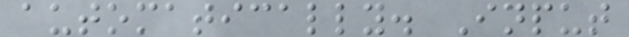automatically. Input
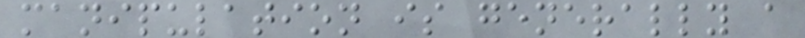manipulation is generally a
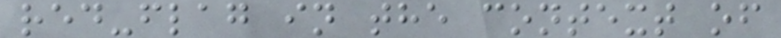red-flag in the context of
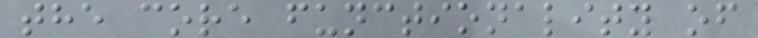the core functionality of
